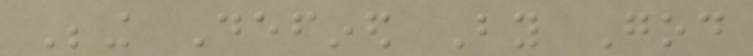Being Defined By God
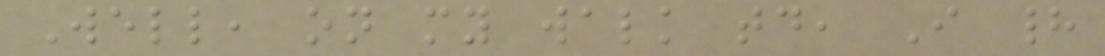Well, on my walk today, I had
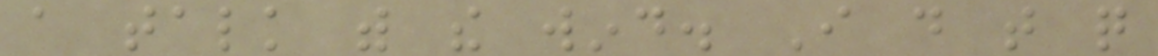a talk with the wind. I do that quite
